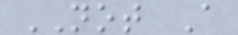NOT A
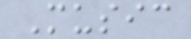Music
